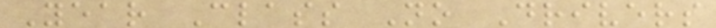Year Class No Drivers
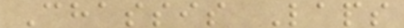Chassis Laps
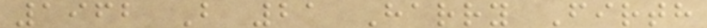1962 B 21 Harry Firth
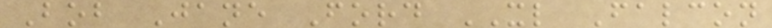Bob Jane Ford XL Falcon
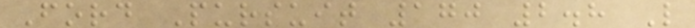Ford Pursuit 170 2.8 L
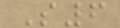S6
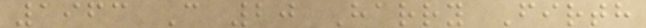1963 C 20 Harry Firth
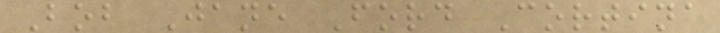Bob Jane Ford Cortina
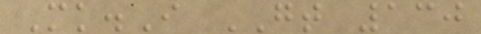Mk.I GT 130
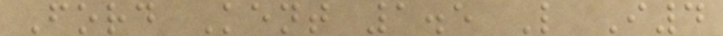Ford Kent 1.5 L I4
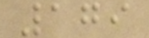179
